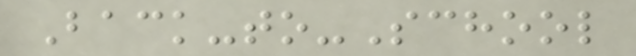Back-to-School
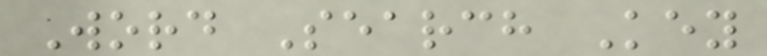Word Search Key
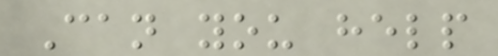Can you help
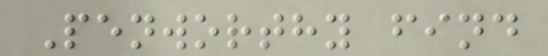Penworthy find
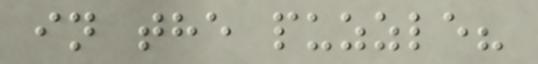in the puzzle?
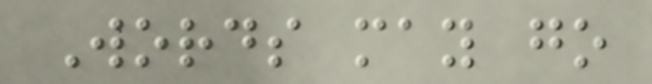Words may go
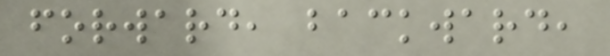forward, backward,
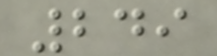249
